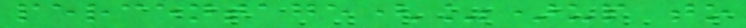percentage(%)up to
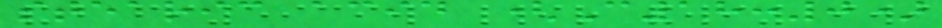stearic acid (C18:0)
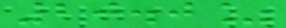20.0%
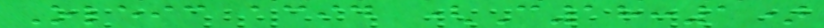Oleic acid (C18:1)
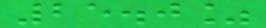25.0%
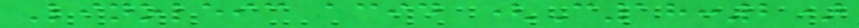Linoleic acid (C18:2)
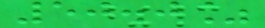50.0%
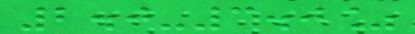2.0-3.0%
